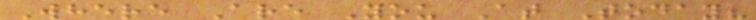Where Are You At Today?
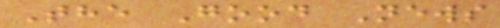The Good News
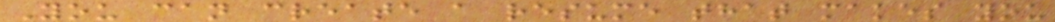You can create a resume that makes you
